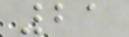21
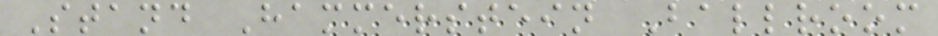Stand Hammerstein Ballroom
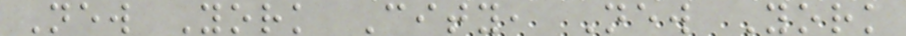New York City, New York
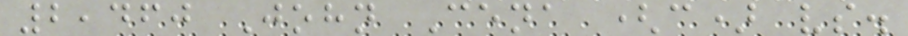2,460 John Cena (c) vs.
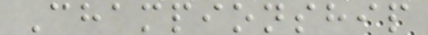Championship
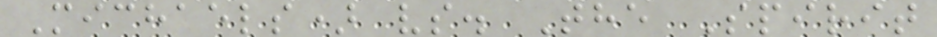Michaels) vs. The Spirit
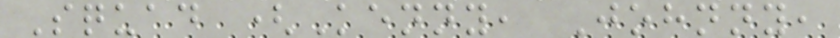Squad (Kenny, Johnny,
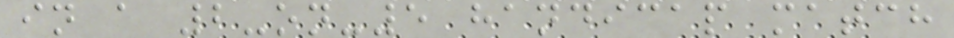in a 2-on-5 handicap match
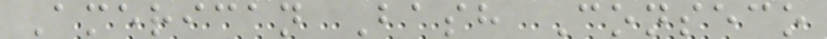American Bash Conseco
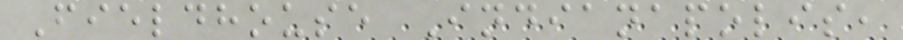Fieldhouse Indianapolis,
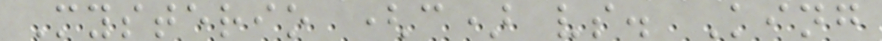Mysterio (c) vs. King
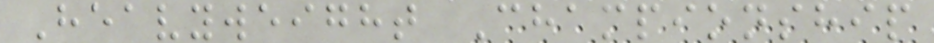Heavyweight Championship
